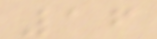16
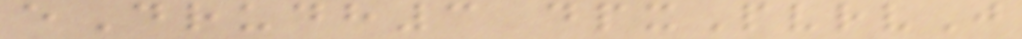eDrudh3 dpxPvrvJ
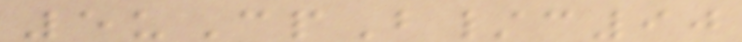5uCpB/c90
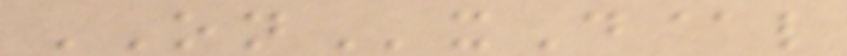ONxD@l
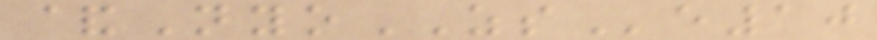&NyoZSe10
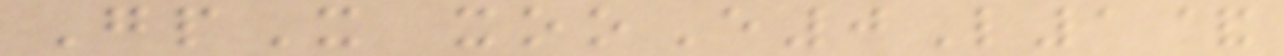GpX xooE0L1&
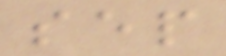sep
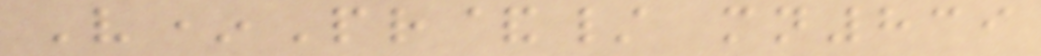V*Pr&/ mn839
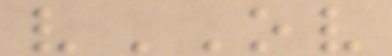vOV
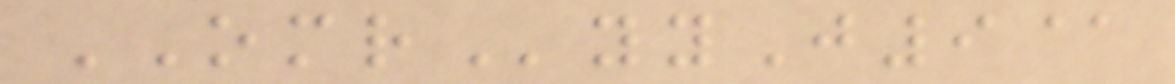OMRyyJ9@
